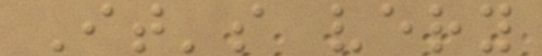It's very
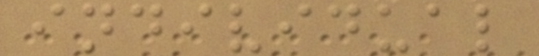individual
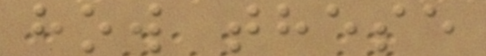how these
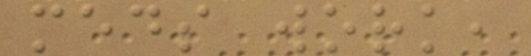meds work,
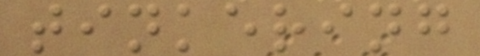tinkering
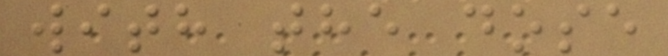with the dose
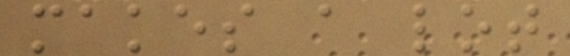makes a lot
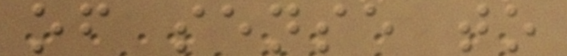of sense to
